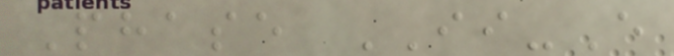Phase II-E
